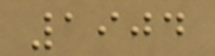1904
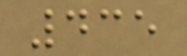435
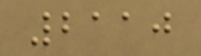2110
